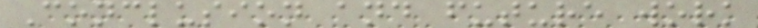Conclusion and future work
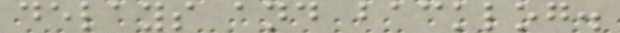delays and backlog.
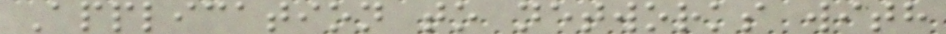Application to networks with
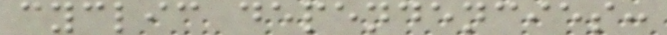cyclic dependencies:
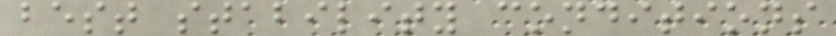best stability conditions
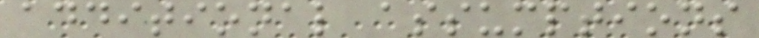additional assumptions
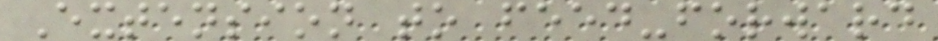Extension to feed-forward
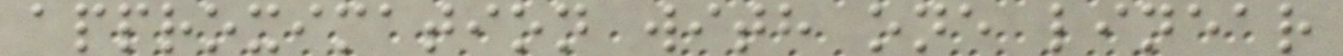approximation with one linear
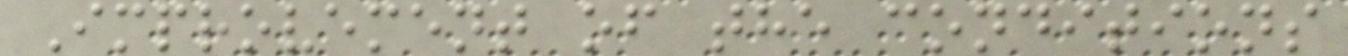Improvement of the conditions
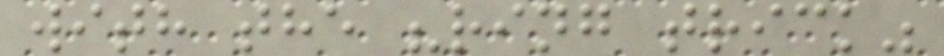with the "ring trick"
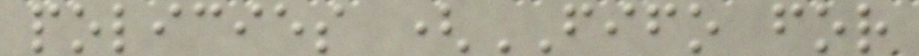policies (FIFO for
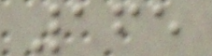165
